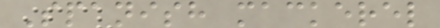Spanish mackerel
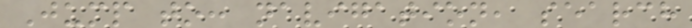Jump to: navigation, search
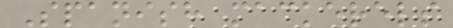Spanish mackerels
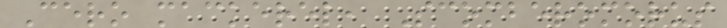Cero mackerel, Scomberomorus
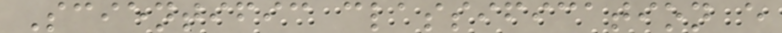Scientific classification e
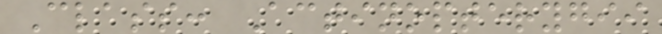Class: Actinopterygii
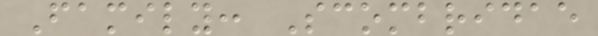Family: Scombridae
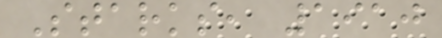Starks, 1910
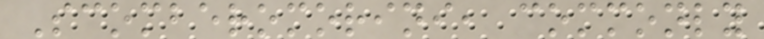Scomberomorini, commonly
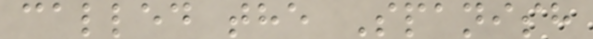called the Spanish
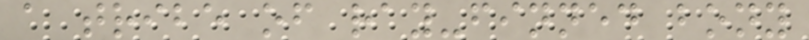a tribe of ray-finned bony
